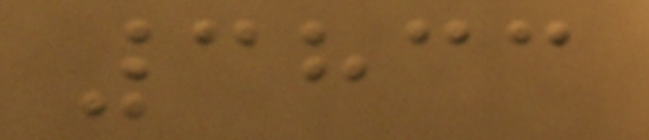3833
